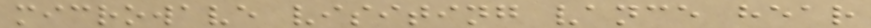microwave visiting vance hear
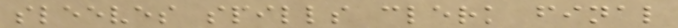sleeves spills clerk final
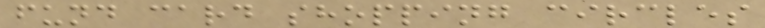fund card shopping circles
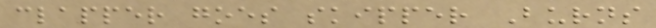clapper goes skipper Burns
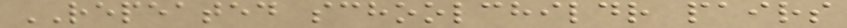REPEATED schoolchildr pairs
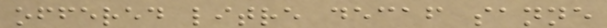offered litre decaf sanne
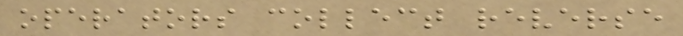operators collect reverse
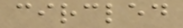circled
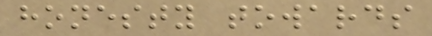honesty towards
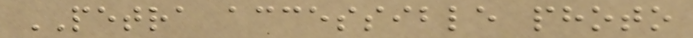PETRA accessible photo
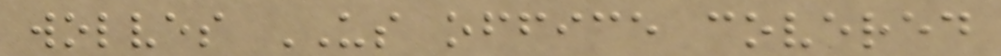wolves US office covered
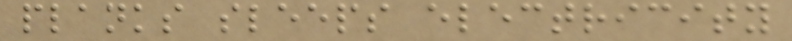planks sleeps electricity
